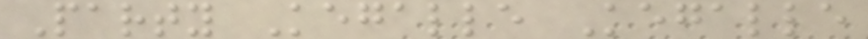Party Kegalle Kegalle
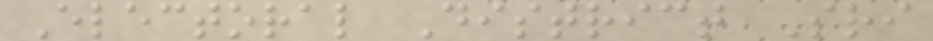Electoral District Sri
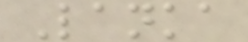Lanka
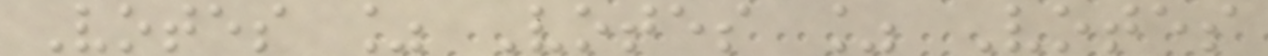Votes % Votes % Votes
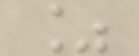%
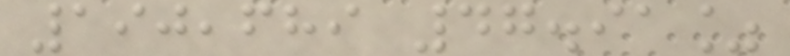190,689 47.91%
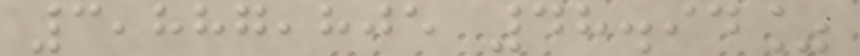3,887,805 48.94%
